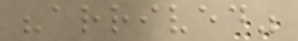"arrived"
